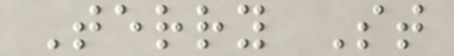Terry St
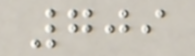709
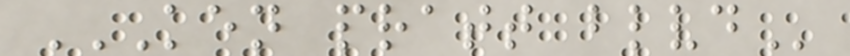KEN PRATT BLVD
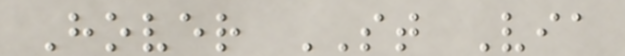Hover ST Via
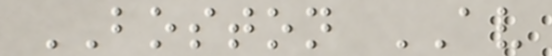BOSTON AV
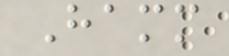Hamm
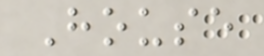House
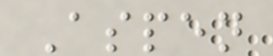Aspen
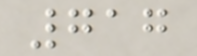717
